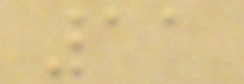11
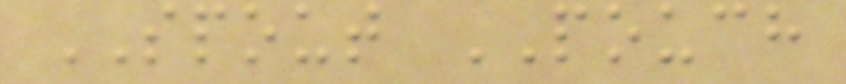SPOUT POUCH
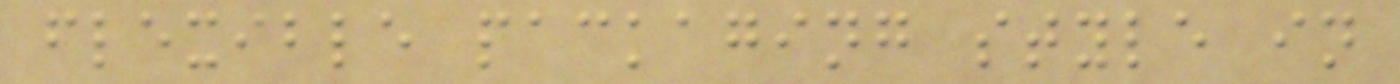flexible packaging style in
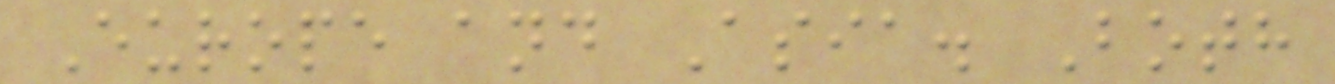Europe and Asia. Both
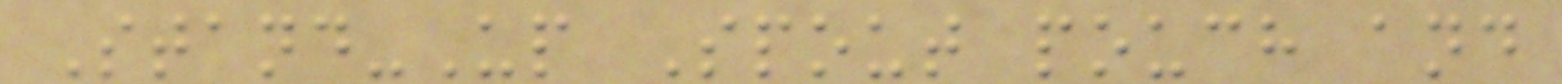Stand-Up Spout pouch and
